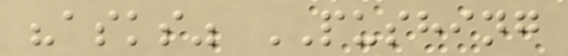"asks" PUSHING
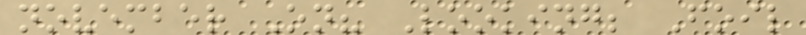november On? Looking; Foil
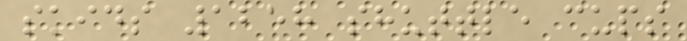skids 1258 shuttle cups
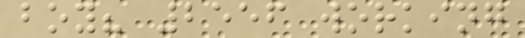boy? 2556 working
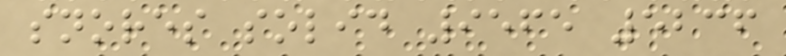snores solid 9565 5236
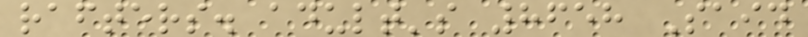rafters. adult's 8658 Said
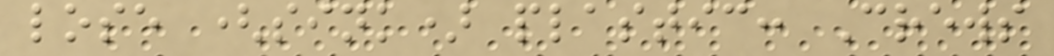lose (sink) plastic: Crews
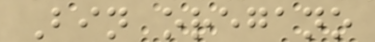Bin oregano
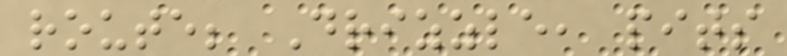route; Drizzle, pits
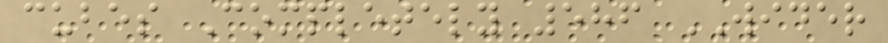cubes Completely 586 WIDER
